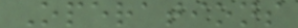Operations
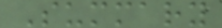Summary
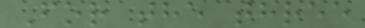For the three
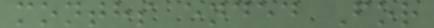months ended For
